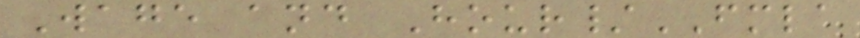Wage and Hour/FMLA
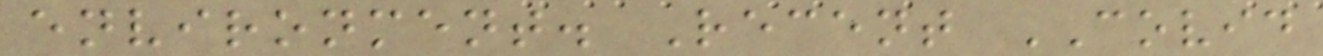environment. Recent COVID
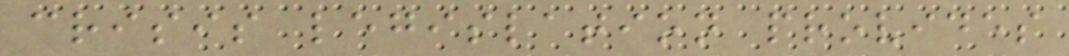crisis legislation provides
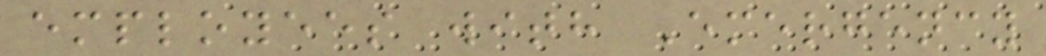employees with Emergency
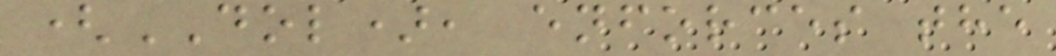(DOL), enforces the
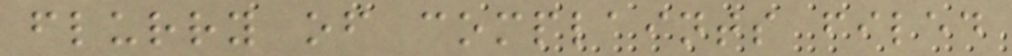flurry of complaints filed
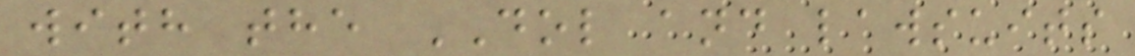with the DOL and lawsuits
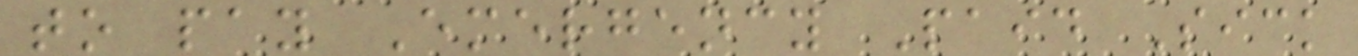to pay Emergency Paid Sick
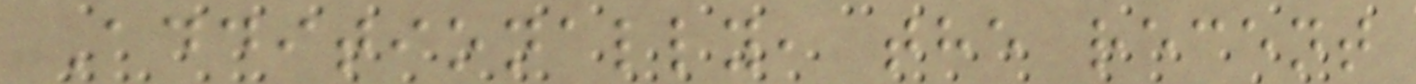Additionally, the recent
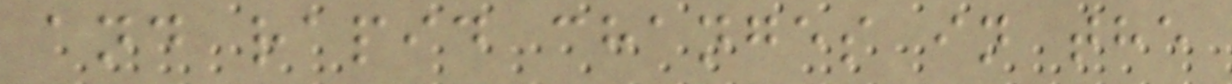and rapid changes in the
